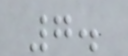7.
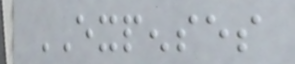EXPENSES
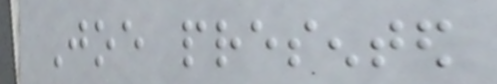Joe presented
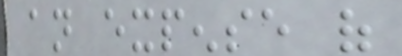an expense of
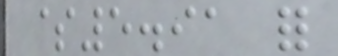$5.91 for
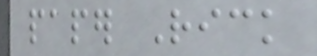paper Rick
